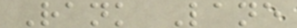Rank Lane
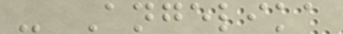- Angelika
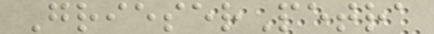GrieserPetra
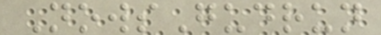NowsGudrun
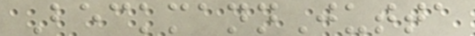BeckmannJutta
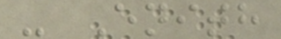- Enith
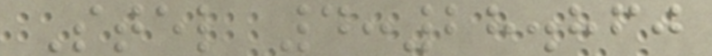Stel 4:28.860
